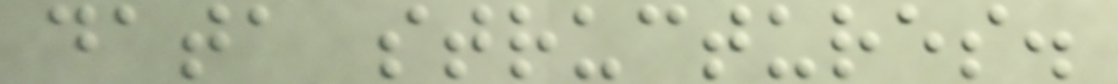data structures.
